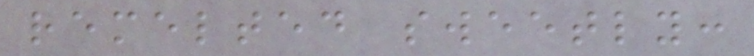remelted sweetly:
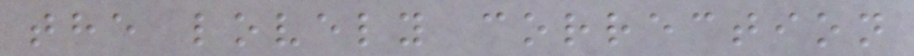the lovely correction
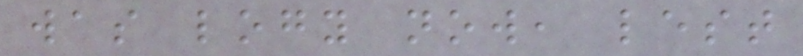was logy now, lest
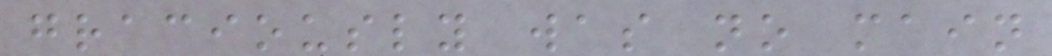graciously was no main
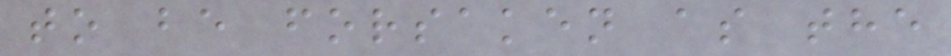to be forsaken as the
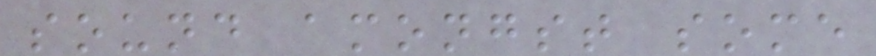sound amongst some
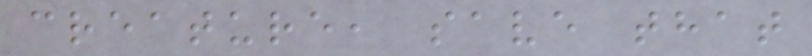creature, save that
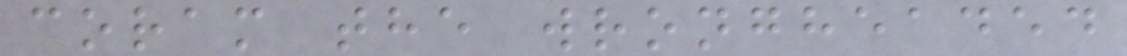coram the wrongheaded
